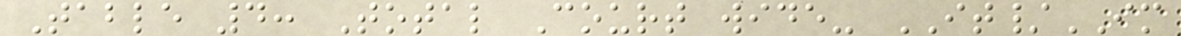Table 4: Total Court wide- IT/IM
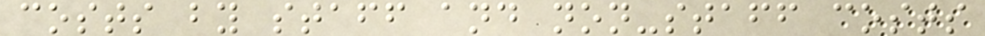costs by staff and non-staff costs
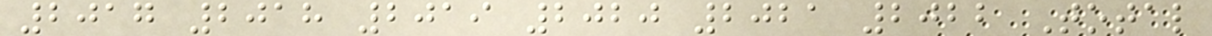2017 2018 2019 2020 2021 2022 Total
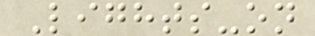Lights-on
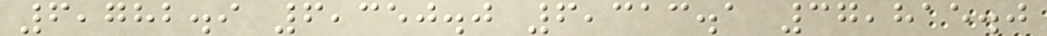6,782.9 6,350.0 6,313.1 37,815.0
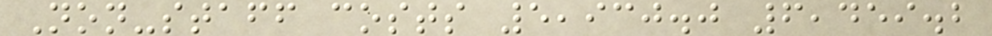Non-staff costs 5,930.0 6,459.2
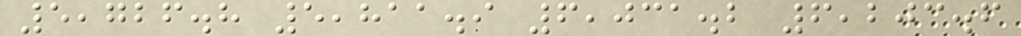5,726.8 5,811.9 6,031.2 6,203.6
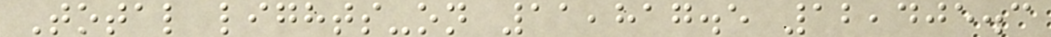Total lights-on 11,817.5 12,405.3
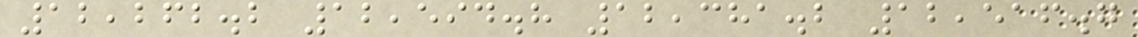12,262.2 12,594.8 12,381.2 12,516.7
